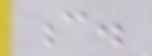c.
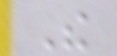The
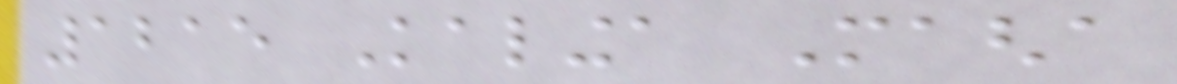1215 Kalinga Magha
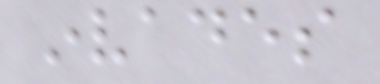invades
